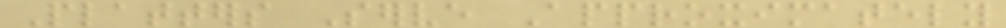Platters Serve Approximately
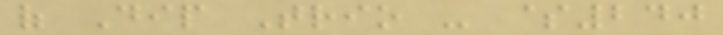of Dip Trio - $240
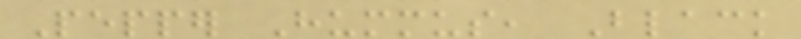Pepper Hummus, Black
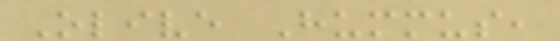Olive Hummus,
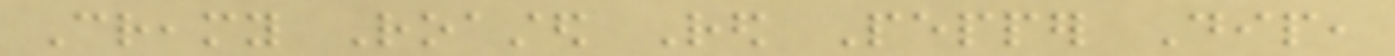Creamy Roasted Red Pepper Dip,
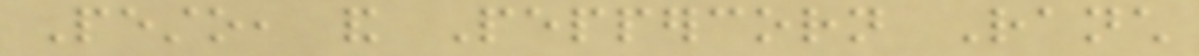Pesto, and Peppercorn Ranch
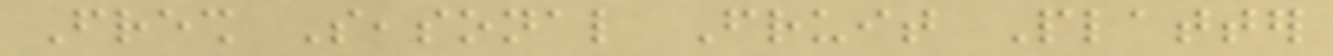Fresh Seasonal Fruit Platter
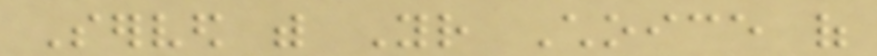Served with Your Choice of
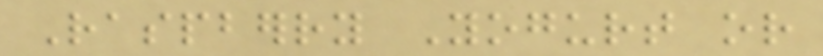Raspberry Yogurt or
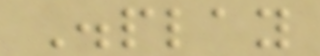Display
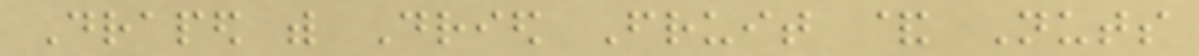Draped with Dried Fruit & Nuts
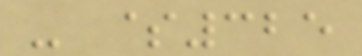- $325
